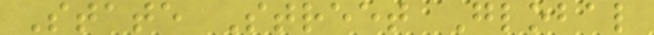State Street Global
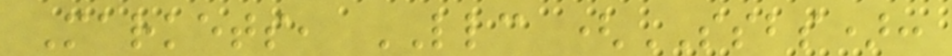Markets, LLC (SSBS):
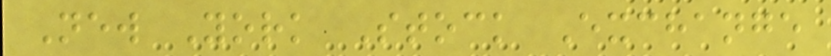New York Stock Exchange
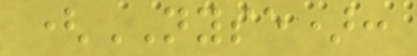(NYSE):
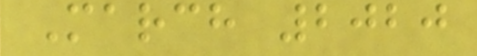March 2020
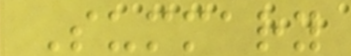Summary
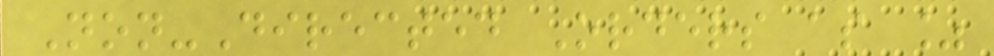Non-Directed Orders as %
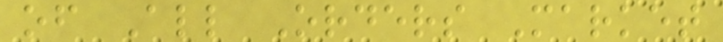of All Orders Market
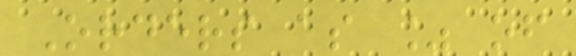Orders as % of
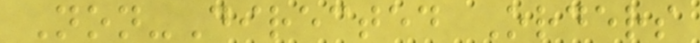Non-Directed Orders
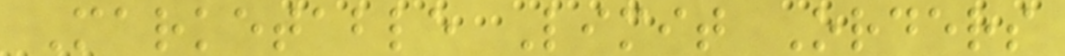Marketable Limit Orders
